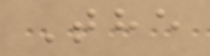The
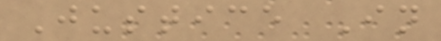Justice In
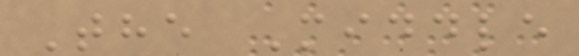The Middle
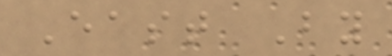East By
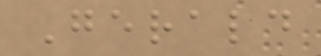Gerald
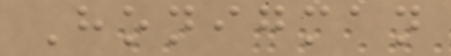Honigman
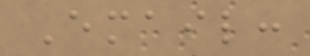Email:
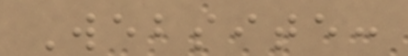Website:
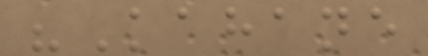"Kahane
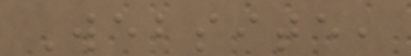Website,
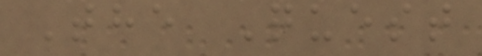The Quest
